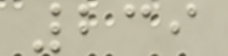239
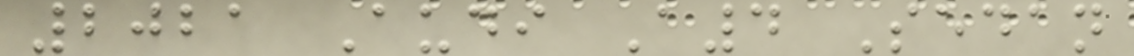2021 Audi A4 Sedan
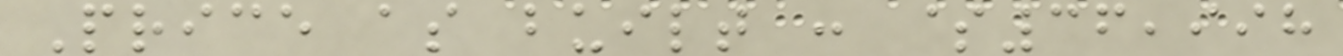Price as built : $36,998
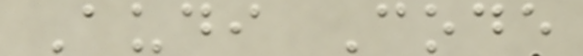Audi Code
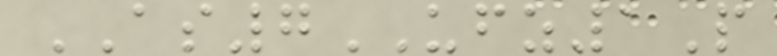AS7UFZ1P
